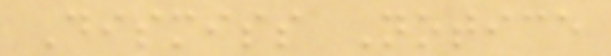Dismiss Notice
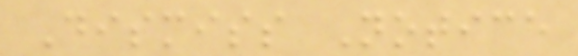Dismiss Notice
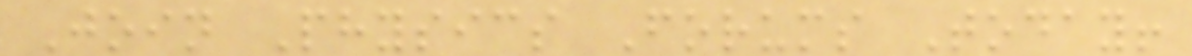Join Physics Forums Today!
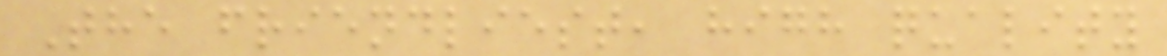The friendliest, high quality
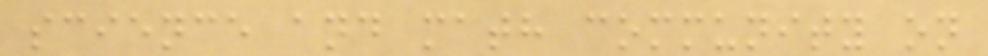science and math community on
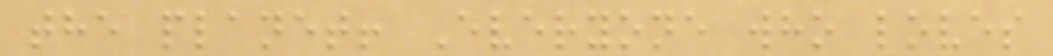the planet! Everyone who loves
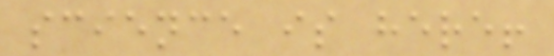science is here!
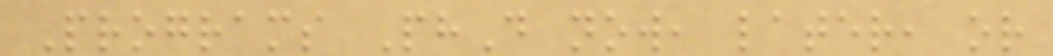Programs PhD now, later, or
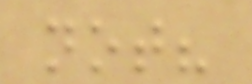not?
